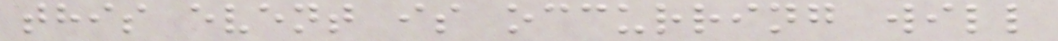this event is occurring will
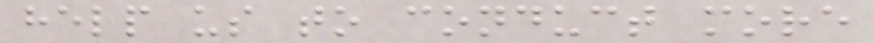help us to conduct more
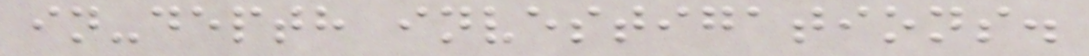in-depth investigations.
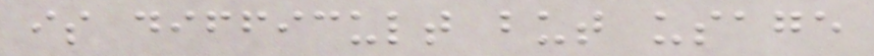is difficult but usage
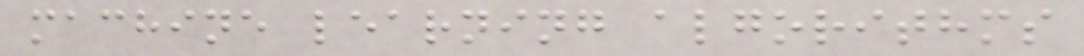machine learning algorithms
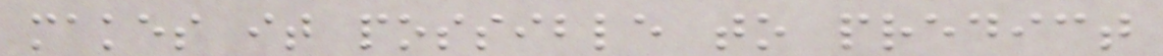makes it possible to predict
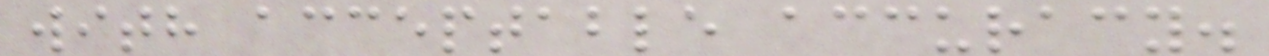with acceptable accuracy.
